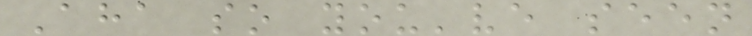Aha so you've seen
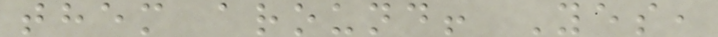them around! Yes,
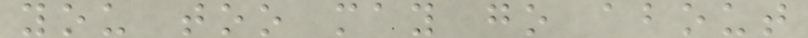you too may go about
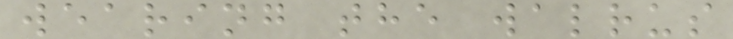wearing the walrus
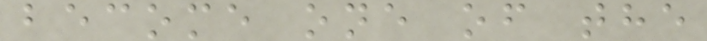become one of the
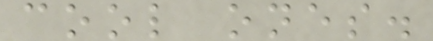cool ones.
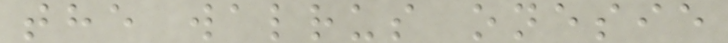the walrus onesie
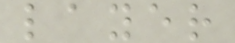layer
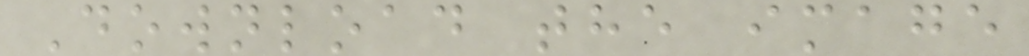Download the image
